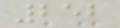252
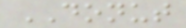DONUT
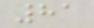81
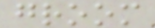groom
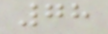78
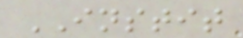INSTIT
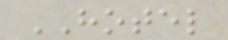HOTEL
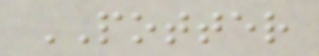POTTER
